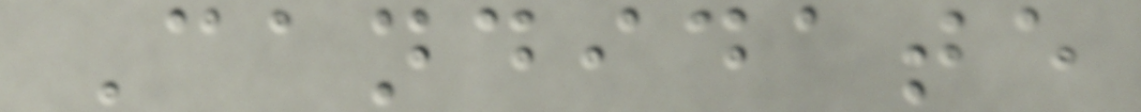Candidate
